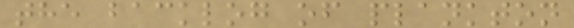the backlog of plankton
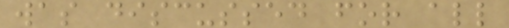was discussed for all
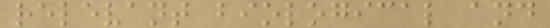relevant biological and
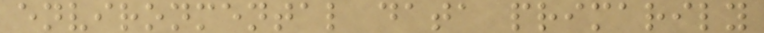environmental data primarily
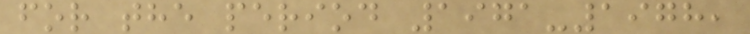for the period 1971-1978,
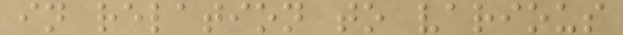in relation to various
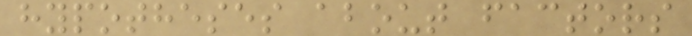hypotheses about factors
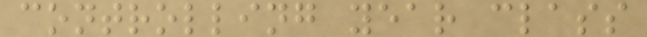controlling year class
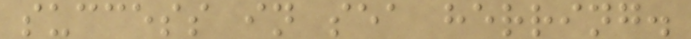success in sea herring.
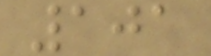101
